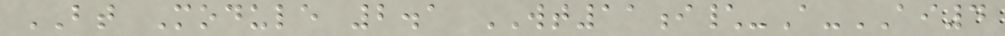BT Module 2.1 WT11i\-A-AI4
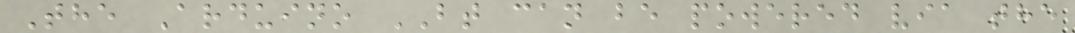The Arduino BT can be powered via the
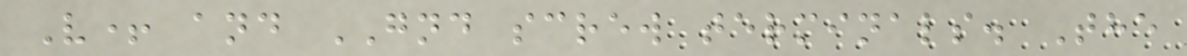V+ and GND screw terminals. The
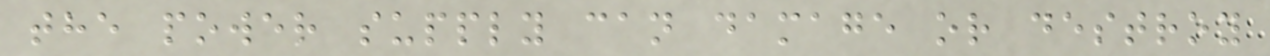the power supply can damage or destroy
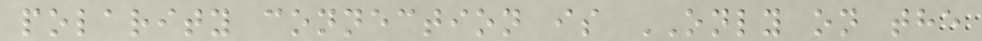polarity connection is ONLY on the
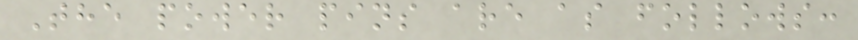The power pins are as follows:
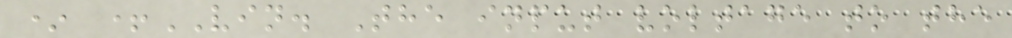* +VIN. The input voltage to the
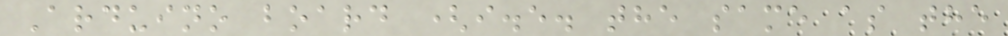Arduino board (i.e. the same as the
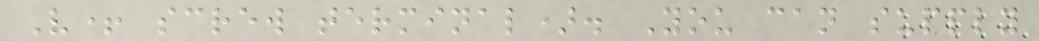V+ screw terminal). You can supply
